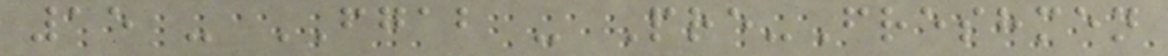15 - FGAB - Pre-Freshmen
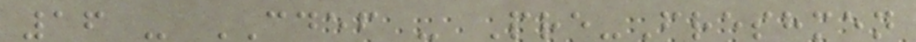16 - CDEF - Pre-Freshmen
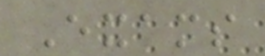Exams
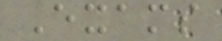Exams
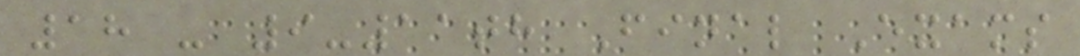18 - 9-11th Final Exams
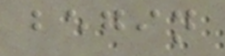begin
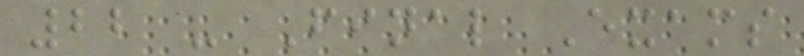22 - Final Exams
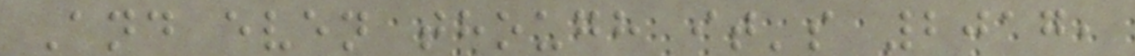And even though it's 2017,
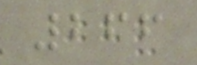266
